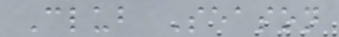Club Season
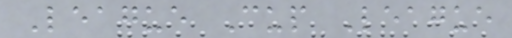League Cup League
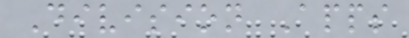Division Apps
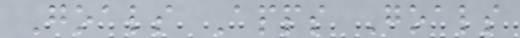Goals Apps Goals
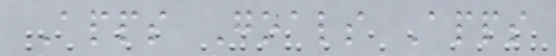Apps Goals Apps
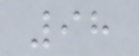98
